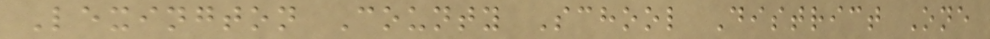Lexington County School District One
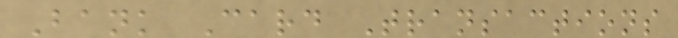Bank Card Transactions
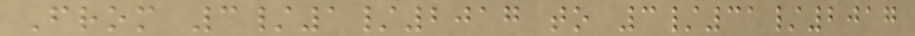From 3/1/2017 to 3/31/2017
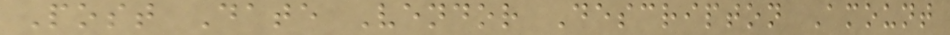Post Date Vendor Descripton Amount
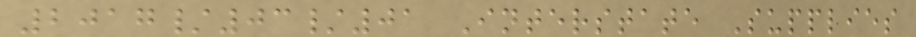2017/03/01 Interstate Supplies
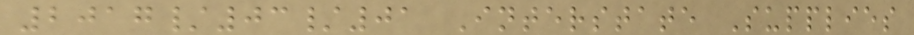2017/03/01 Interstate Supplies
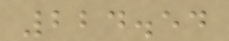224.54
